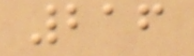216
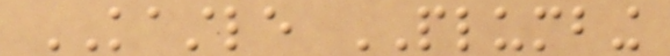KASTLE PLUMBING
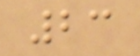23
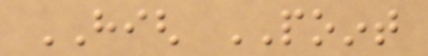HIGH POINT
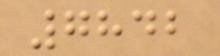7842
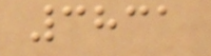3831
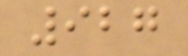927
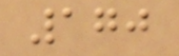170
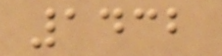1432
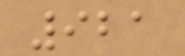921
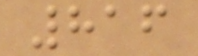816
